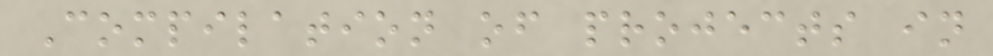Compilation of projects in
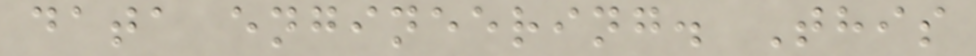data engineering. This
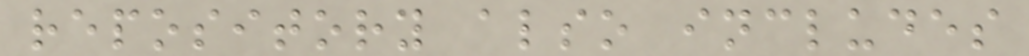repository also includes
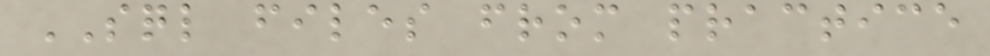SQL files from practice
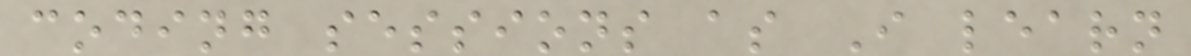coding sessions as I learn
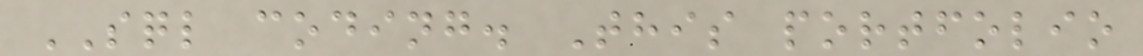SQL coding. This portfolio
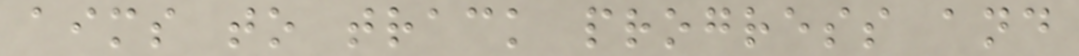aims to track progress and
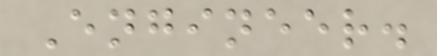Engineer.
